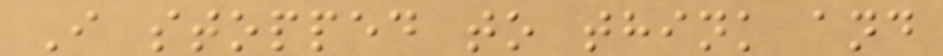I stopped to think and
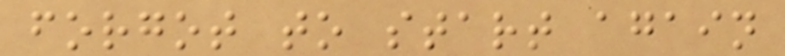forgot to start again
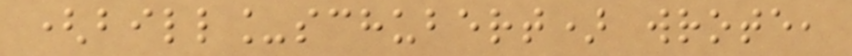(bill_schubert) wrote,
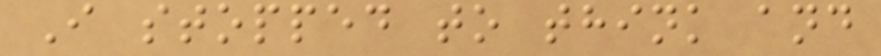I stopped to think and
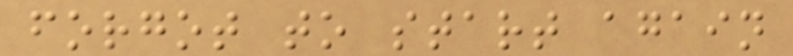forgot to start again
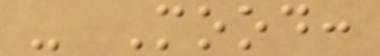- Mood:
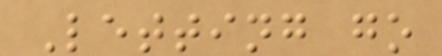Letting go
